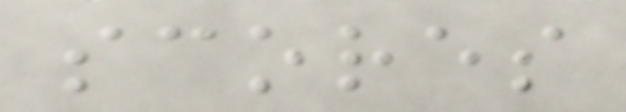scores
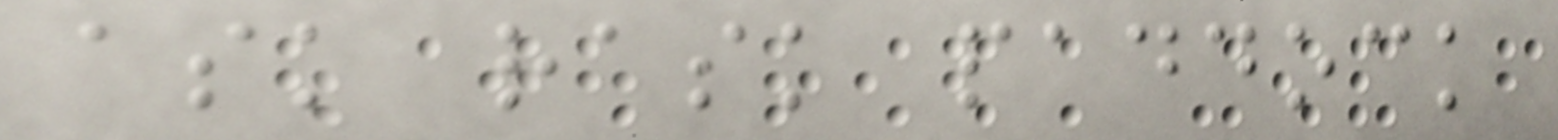ask rask paddock
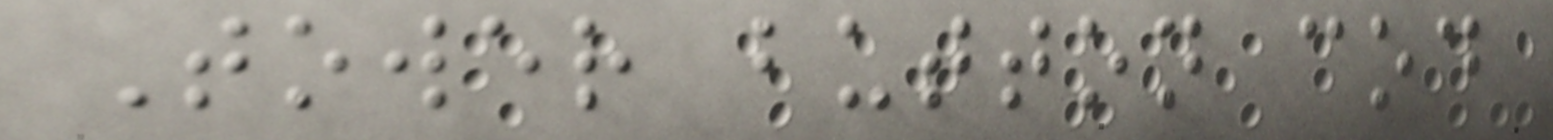Tower button cod
